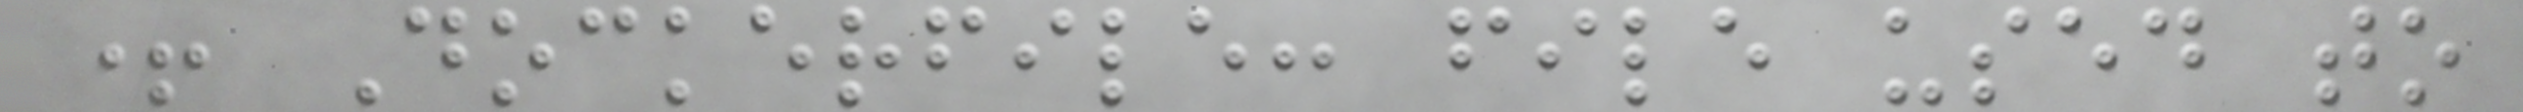+ Dockerfile: file used to
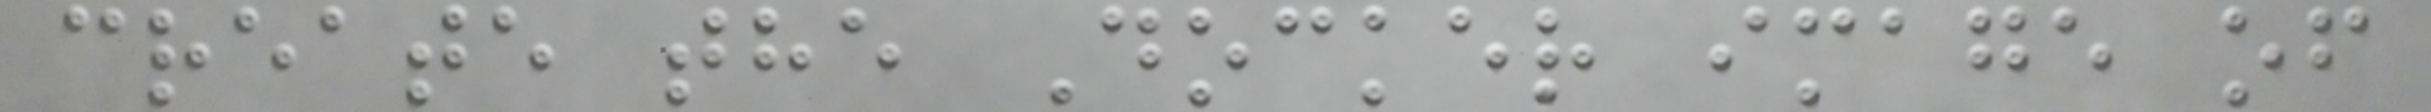create the Docker image of
